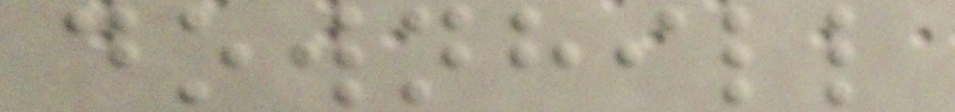downhill
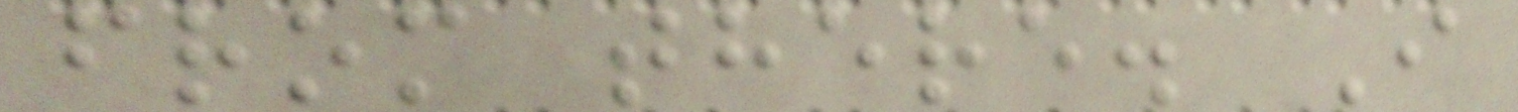from there. I
